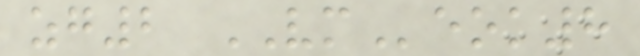zg2 VMeok8
